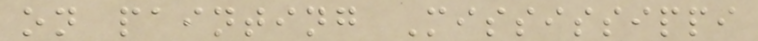on painting Mississippi
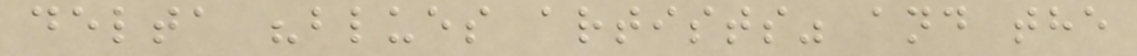delta "blues artists" and the
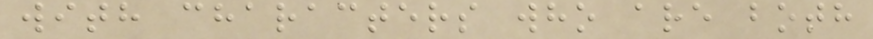with characters who are both
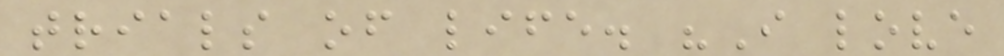trials of life. "I love
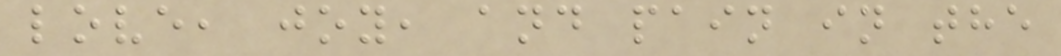love, joy, and pain in the
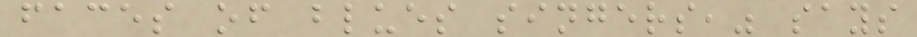faces of blues singers," says
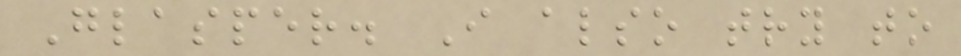Glasper. I also try to
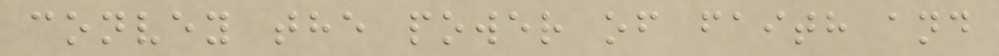convey the power of faith and
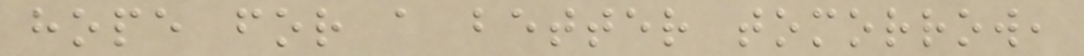hope for a better tomorrow,
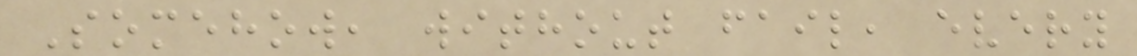Somehow, without fail, every
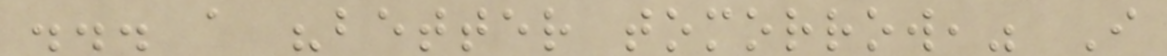... a "better tomorrow," I
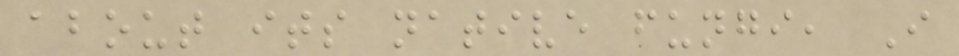about its native fungi, I
